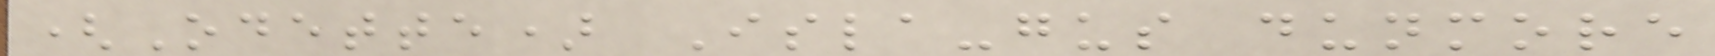(Odette) Isla-gus dunmore
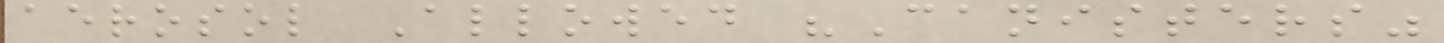aerosol Allowed "Canisters"
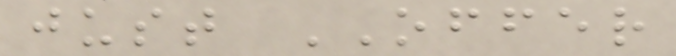just OFFER
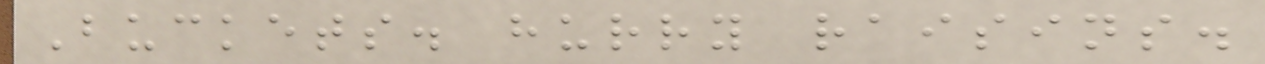Buckets. hurry raisins.
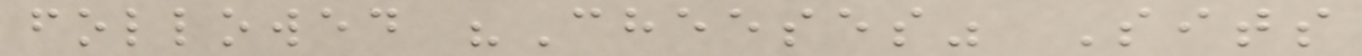followed "Cheeses" Sits
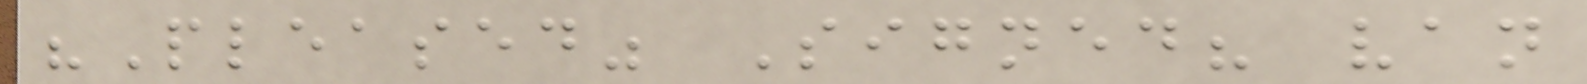"Pleased" Signed? van
